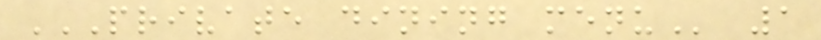PRIVATE DINING MENU 1
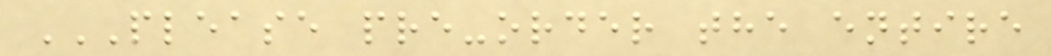PLEASE PRE-ORDER THE ENTIRE
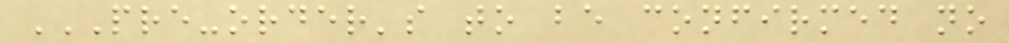PRE-ORDER'S TO BE CONFIRMED NO
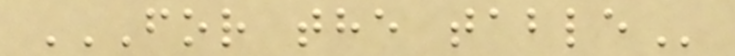FOR THE TABLE
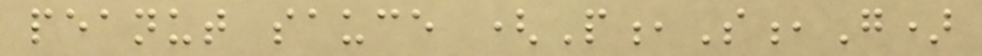peanut sauce (P,S,G)
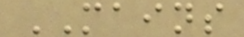MAINS
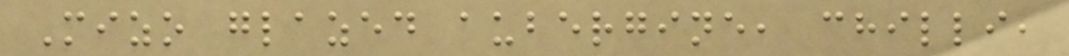Mizo glazed aubergine, chilli,
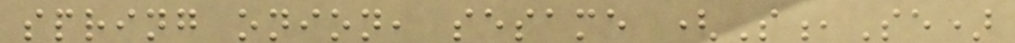spring onion, sesame (S,Se)
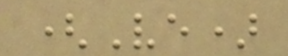(Ve)
